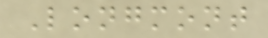Longmont
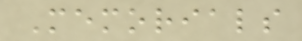Memorials
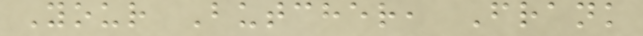Your Butcher, Frank
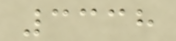3338
